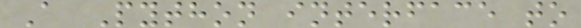A Python interface to
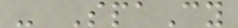- SpaCy
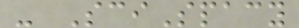- SciSpacy
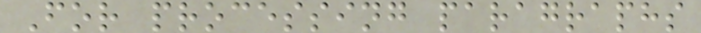For processing paragraphs
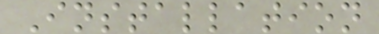Installation
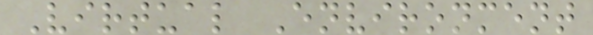Virtual Environment
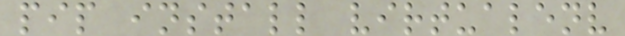pip install virtualenv
